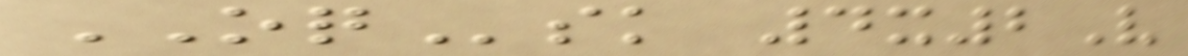OQsk 4x2V
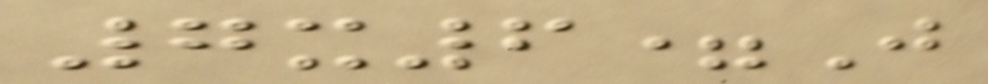7x6=J
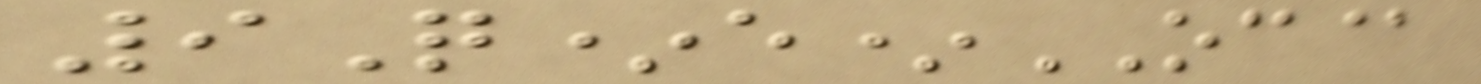9Q*e*OC@
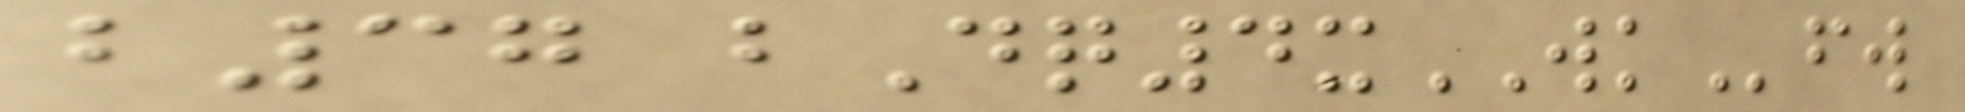b37 bDq4xWKfw
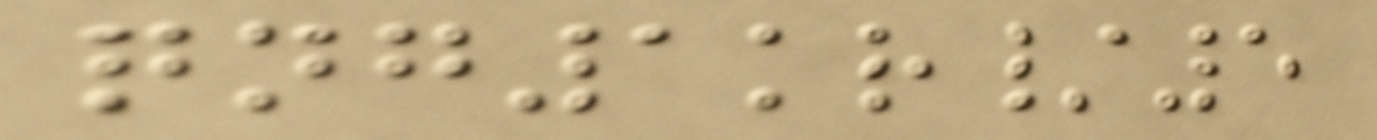qng1kr/5
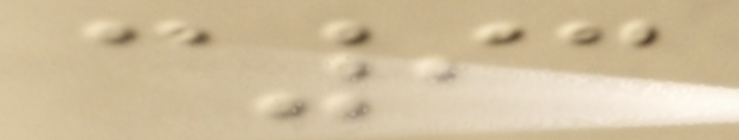c93
